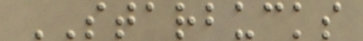STARBUCKS
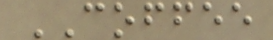COFFEE
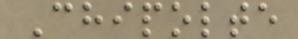Chipolte
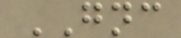GNC
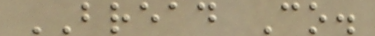BREAD Co.
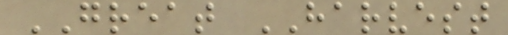GREAT HARVEST
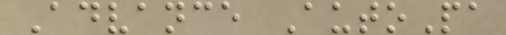Advance AutoPa
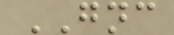GNC
